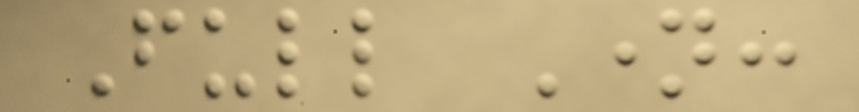Full Name:
